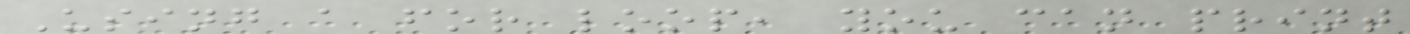Using a for loop, you can print
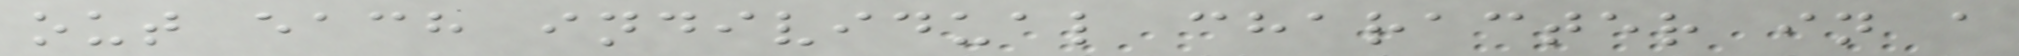out each individual character in a
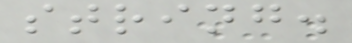string.
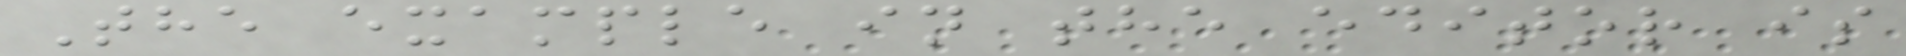The example in the editor is
